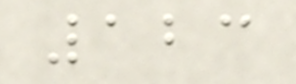123
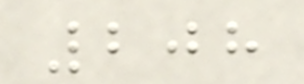208
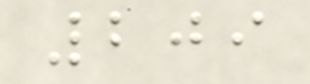209
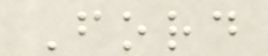Ford
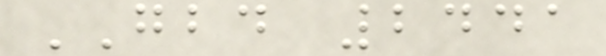GBD 2441
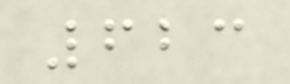623
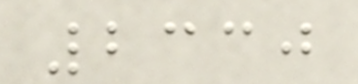2330
